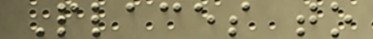Places to
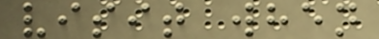visit when
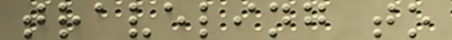traveling to
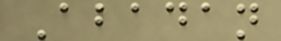Abadan
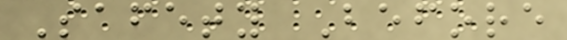Safety Before
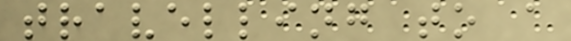travelling to a
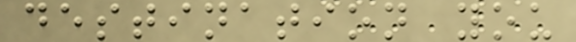destination you
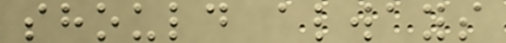should always
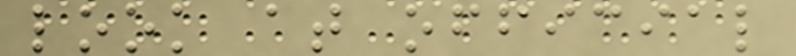look at official
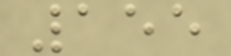155
